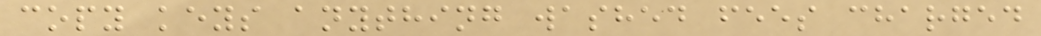copy keys anything washed fees charged
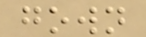gown
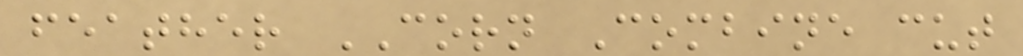feather CORN Combine cut
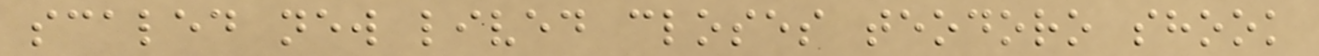scaled new lived closes teodoro shook
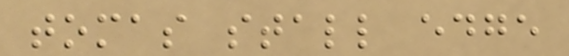tomas stall edge
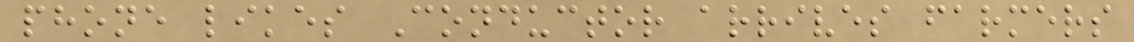phone likes Conductor arrives farmers
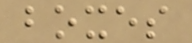boxes
